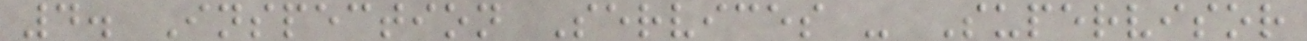4. Inspection Services - Supervisor
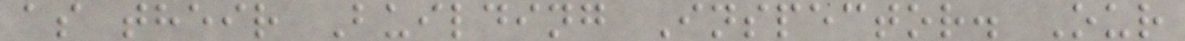as their Building Inspector. Our
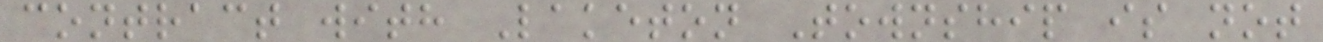contract with Laketon Township is not
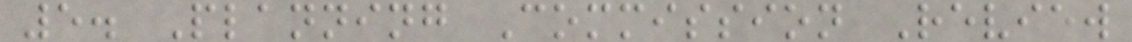5. Planning Commission Review
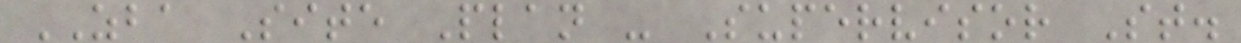ZBA Site Plan - Supervisor St.
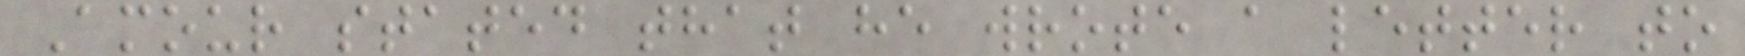Amour stated that he wrote a letter to
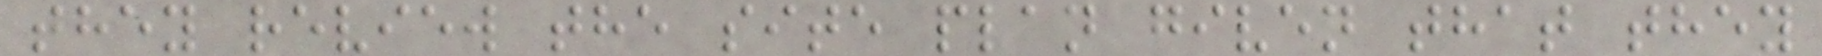they review the site plan given that they
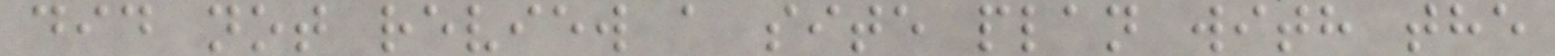did not review a site plan with the
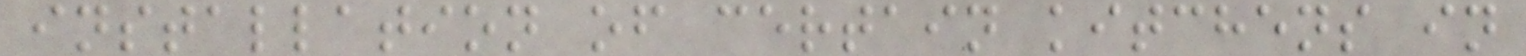installation of certain kitchens in
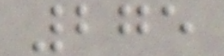275
